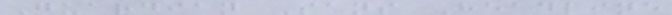Guardian Sans Headline
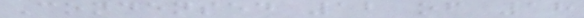Condensed 12 of 18
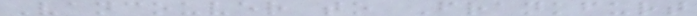Vancouver to Frankfurt
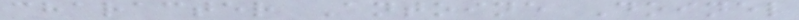character Antoine Doinel
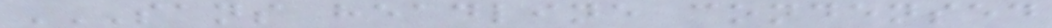SANS HEADLINE CONDENSED
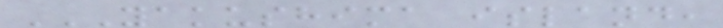YAKUSHIMA ISLAND,
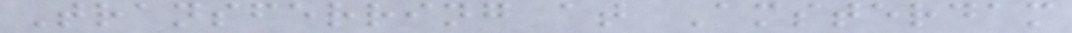Transferring at Amsterdam
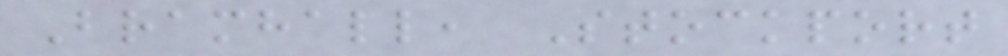Bramhall, Stockport
